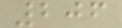206
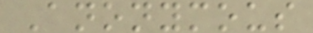Anonymous
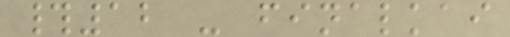#12 - finalkai
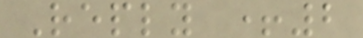Reply +2
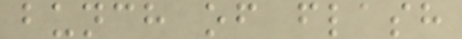bunch of flash
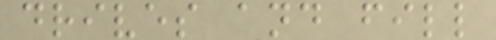drives and fill
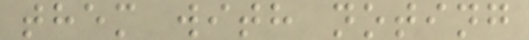them with noting
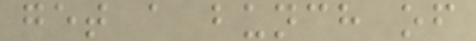get a bunch of
